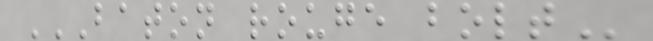BATON ROUGE BOLT
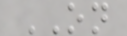ON
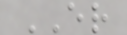ER
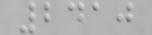2410
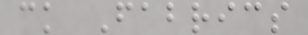ck Fabrics
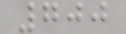700
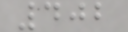402
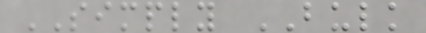SIMPLY BULK
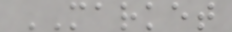MARKET
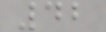42
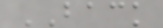BACK
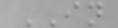IN
